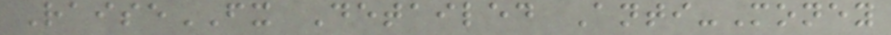RaiseFX Detailed Anti-Money
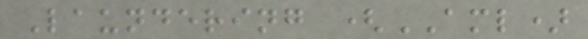Laundering (AML)
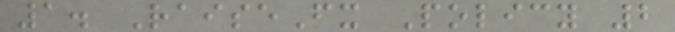1. RaiseFx Policy 2
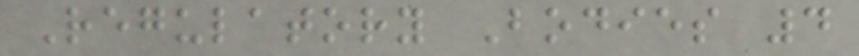Regulatory Bodies 4
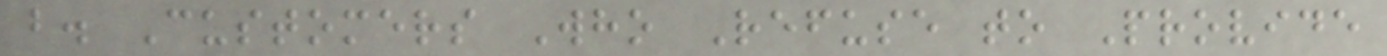b. Customers Who Refuse to Provide
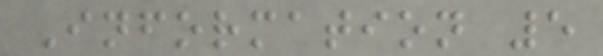Information 5
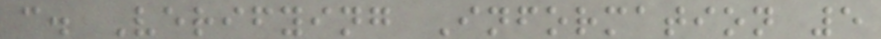c. Verifying Information 5
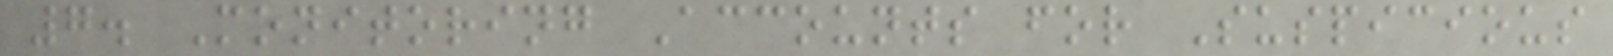7. Monitoring Accounts for Suspicious
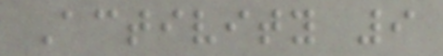Activity 9
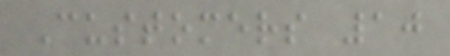Customers 10
